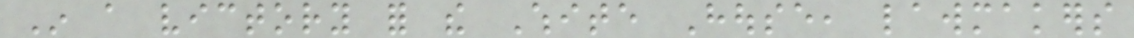In a victory for the White House, lawmakers
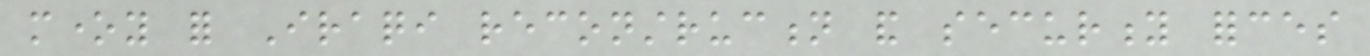money for Iraqi reconstruction and security forces
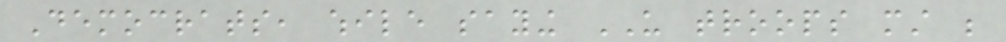Democrats, while saying US troops must be
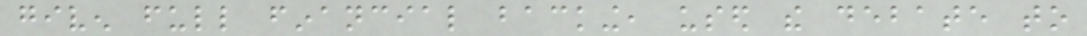given full financial backing, used the debate to
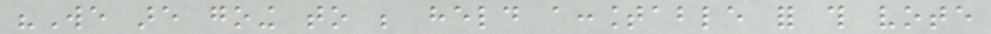"We are going to be held accountable for this vote
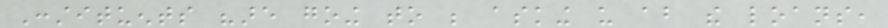Constituents "are going to be asking us about the loans,
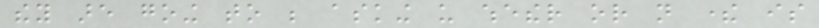they are going to be asking us whether or not there is
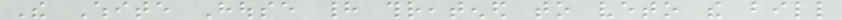The White House had threatened to veto the bill
